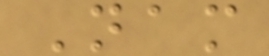Nam
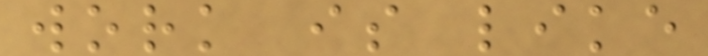work is like
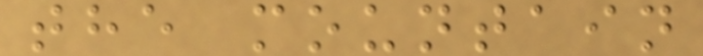the mountain
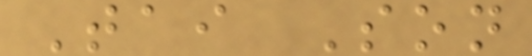Tai Son
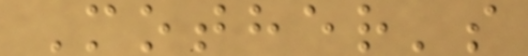Mother's
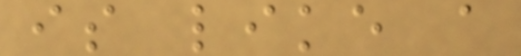is like a
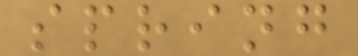spring
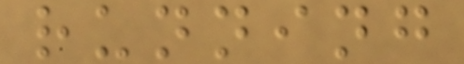running
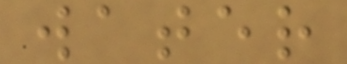water
